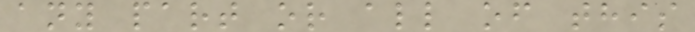any part or all of this
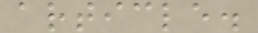article.
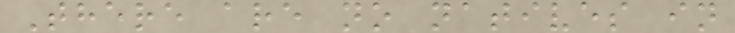There are no natives in
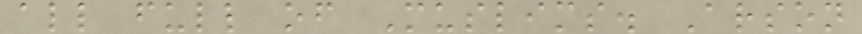all full of Muslims. Arson
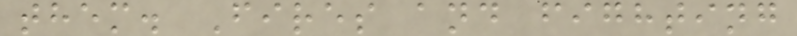them. Fires and fighting
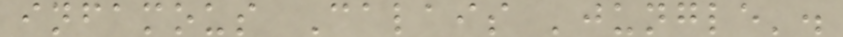infamous Calais 'jungle'.
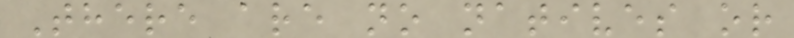There are no natives or
